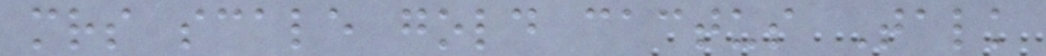mrs scale gold cactus Talk
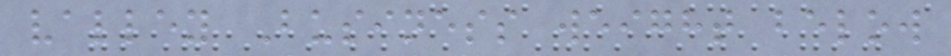valley Business weight below
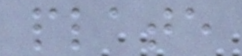plate
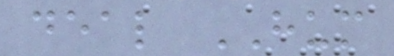deal HUM
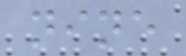nine
